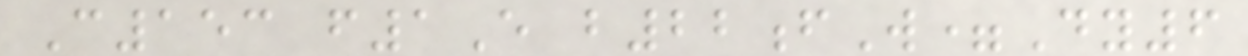C153 f1E b22fW=Dy6
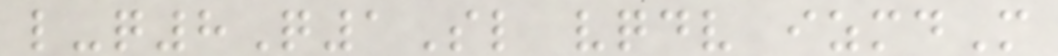l-q8Q1Sl vqdv izmdM
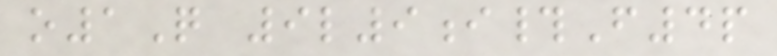o1Q 9l9i#F4p
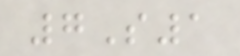7S1
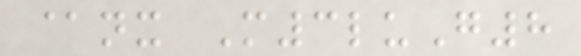@nx M3luG8
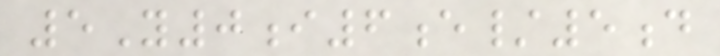5Y0i6e/5d
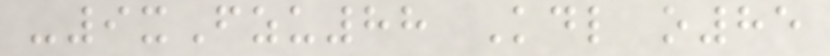-9xFzu88 Kdl o85
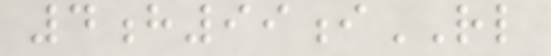4h99iRL
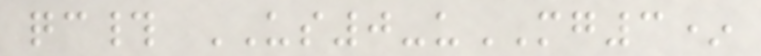qc# US0-uMG3*
